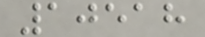10518
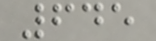645
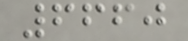6660
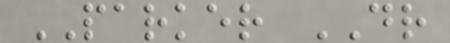PARKER DR
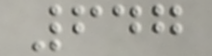647
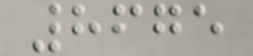8675
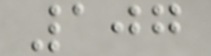107
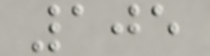105
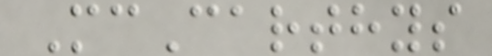McCarthys
